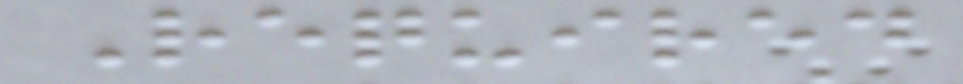Required
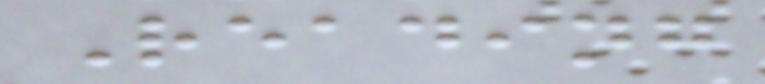Reading
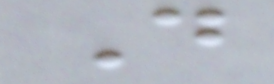D
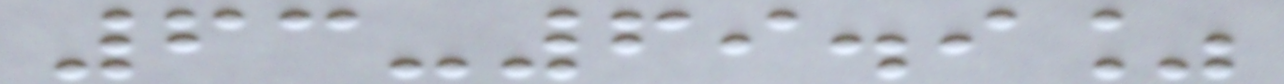63-69.9%
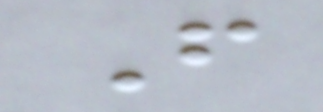F
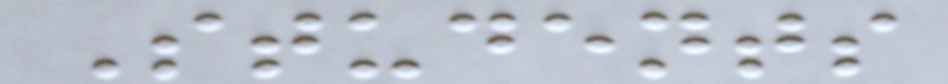Students
